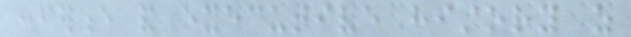conference and executive history as
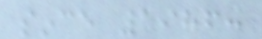since 1986:
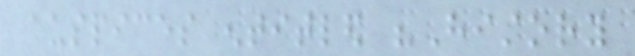auspices entitled "History
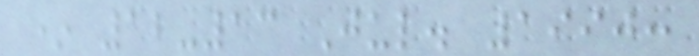* 12-13 Jul. 1990:
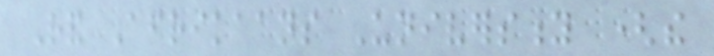Rand Afrikaans University (the
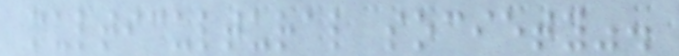multicultural society".
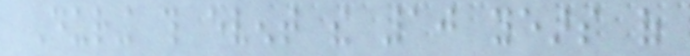During this event the 10 years of
